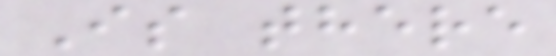Is there
